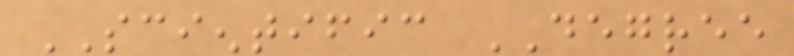SCIENTIFIC DEGREE
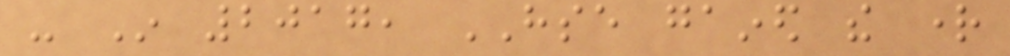- In 2017, HSE gained the right
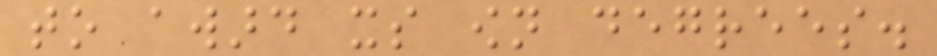to award its own degrees.
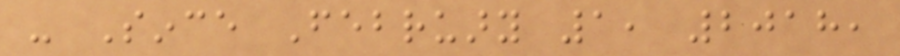- Since February 1, 2018,
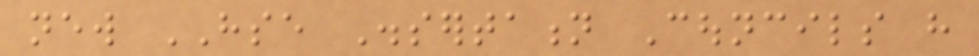new HSE Dissertation Councils have
